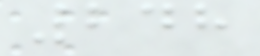248
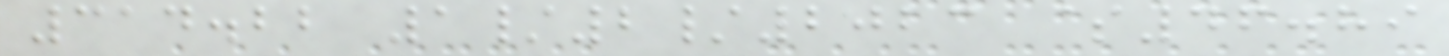314.22 1/2/2023 $46.89
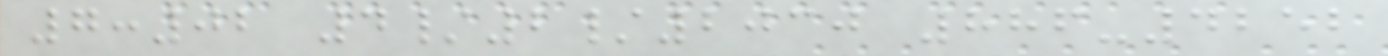7:02 4/2/2030 886-4252
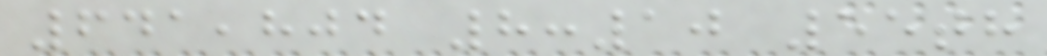641,804 8:10 55th
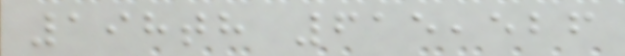198th 615,526
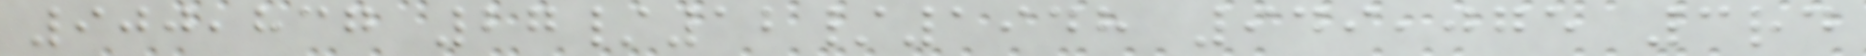900,837 27/12/1948 949,075 3rd
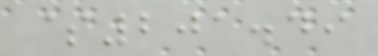$201.49
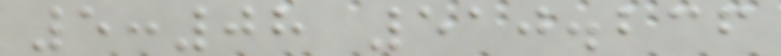5:08 510.236
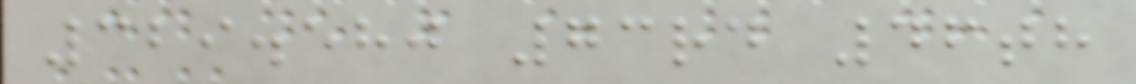329.580 73rd 46th
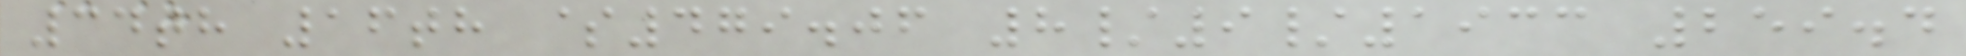34th 16th $479.06 8/9/1933 259.4
